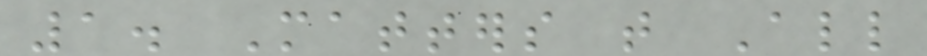1. Matters that All
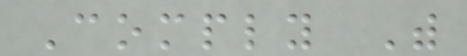Comply With
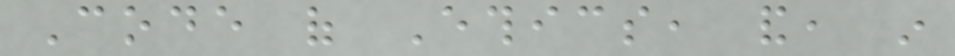Code of Ethics, and, in
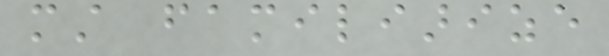must familiarize
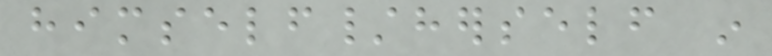himself/herself in
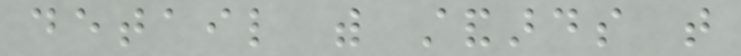detail with standards that
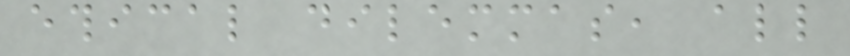ethical dilemmas, all
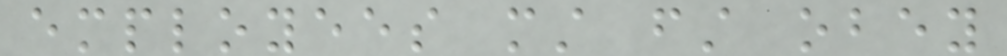employees must first obey
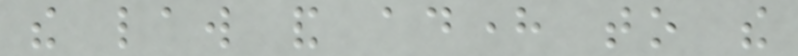the law and adhere to the
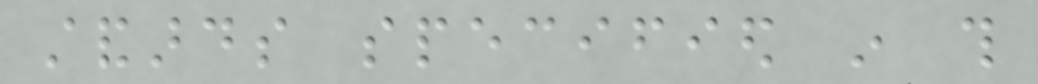standards specified in this
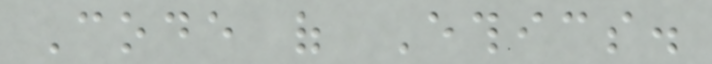Code of Ethics.
